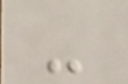-
